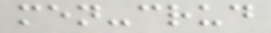men-crud
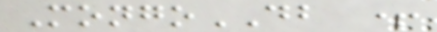MongoDB +
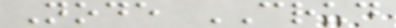Node CRUD
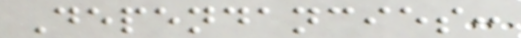Dependancies:
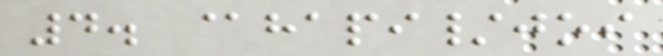4. @hapi/joi
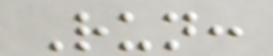Run:
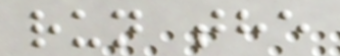run the
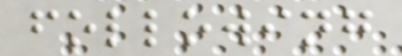following
